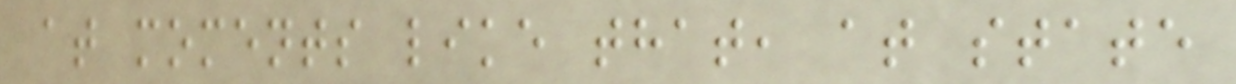at moments like that, at state
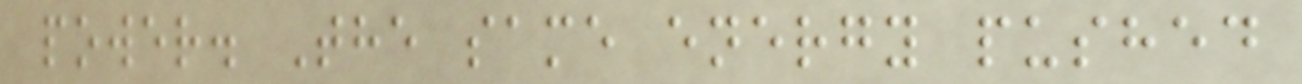power. The same energy pushed
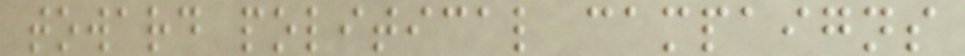toward political campaigns
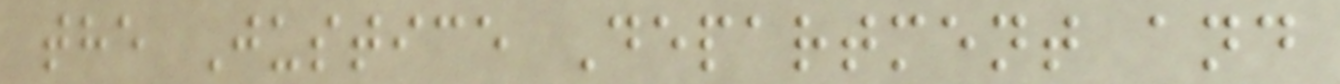the Justice Department and
